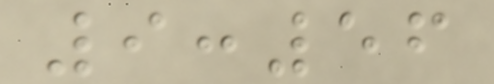9:56
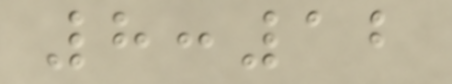8:12
